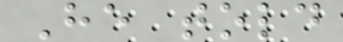He told
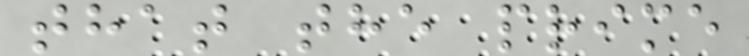that the prime
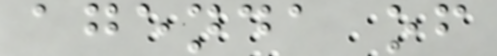agenda of
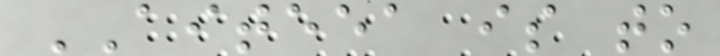AITEEA is to
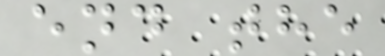end the
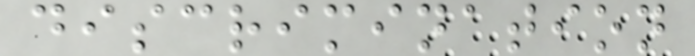discrimination
